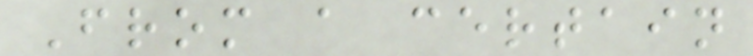From a certain
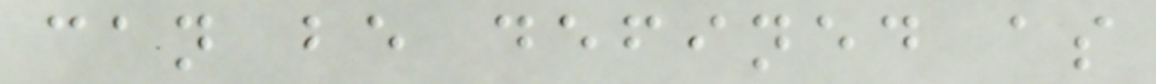can be defined as
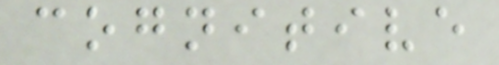cognitive
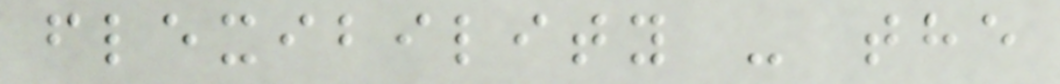flexibility - the
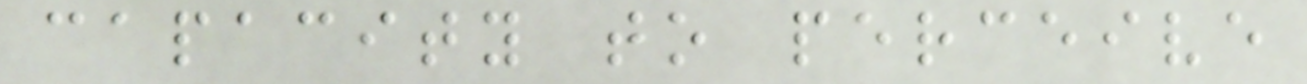capacity to perceive
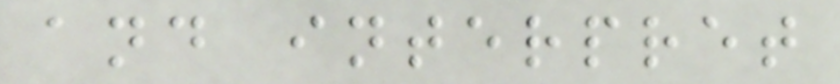and interpret
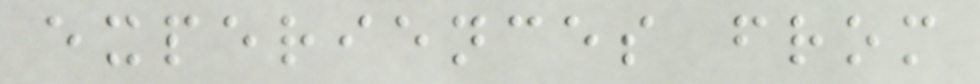experiences from
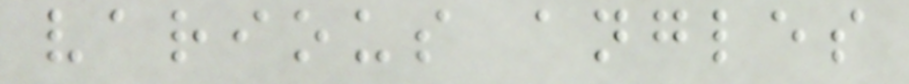various angles
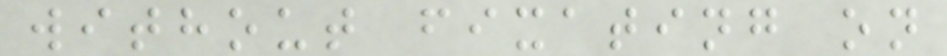without fixating on
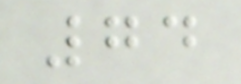74
